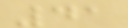41
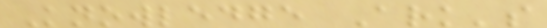Knowledge Ark's
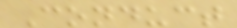Conduct
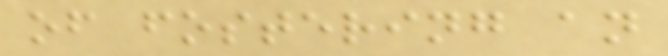of fostering an
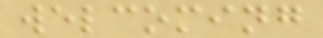welcoming
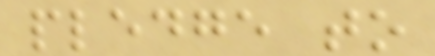pledge to
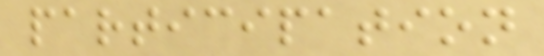participation
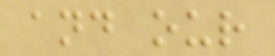and our
